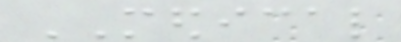MEDICAL
